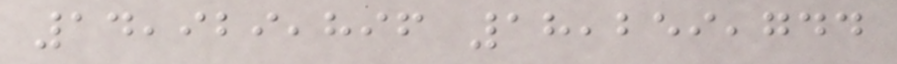14,929,896 18,259,744
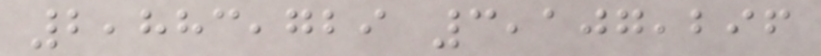2,883,729 3,107,296
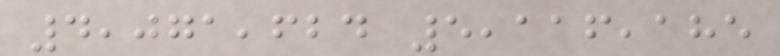4,071,624 5,116,185
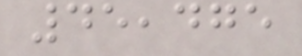45,475
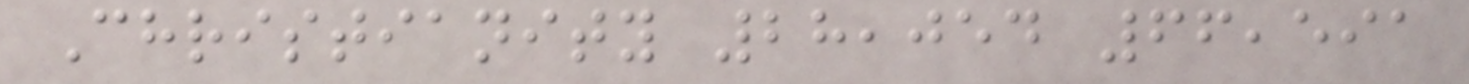Christianity 28,054 66,591
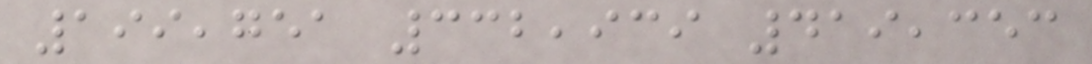199,751 332,939 419,353
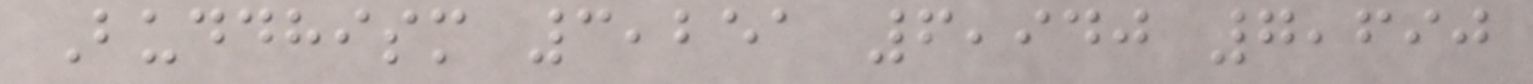Buddhism 3,251 6,940 7,690
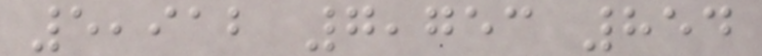5,912 7,753 854
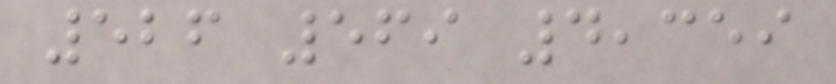526 569 4,359
